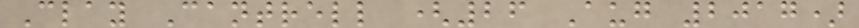Clay Cantrell (26 Aug 2017)
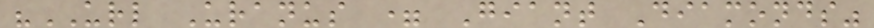"URL Uranus = Giant Diamonds"
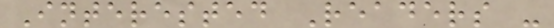Interested Readers -
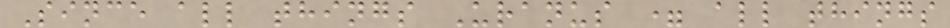Since all things Uranus = all things
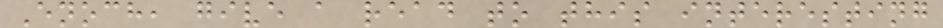Enoch, give a read to this interesting
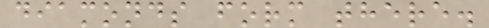diamonds form there.
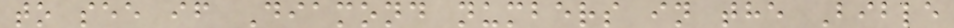to see if Diamond numbers in the Bible
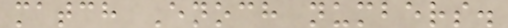match Enoch numbers.
